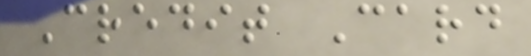Credit Card
